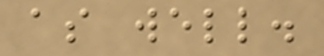as well.
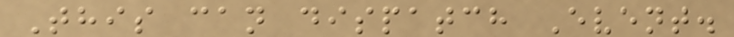This can dispatch Event.
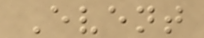Event
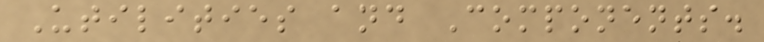Utilities and Components.
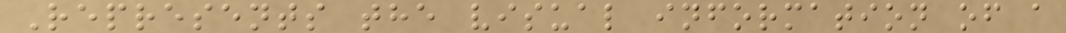Represents the visual information of a
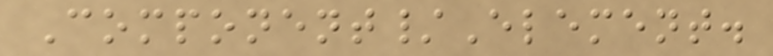Component/Element.
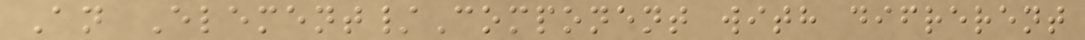An Element/Component with difrerent
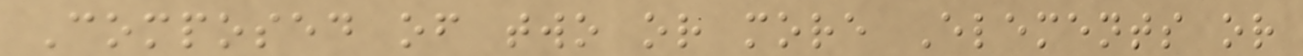Composed of two or more Elements or
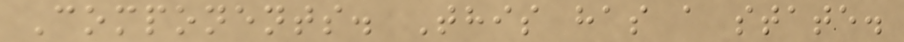Components. This has a state.
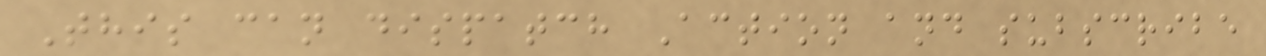This can dispatch Action and subscribe
